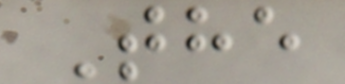The
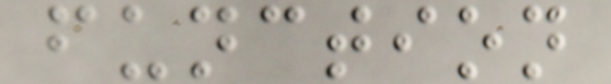function
